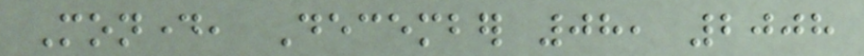Monday, December 08, 2008
